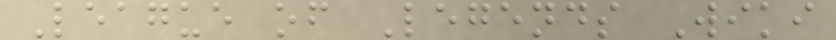League of Legends Wiki
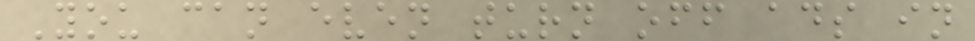You can even turn off ads in
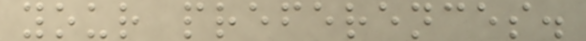your preferences.
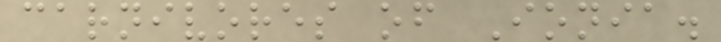carnivores of Ionia.
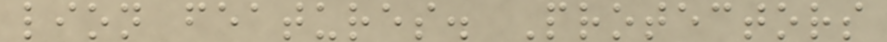lion features. Protectors
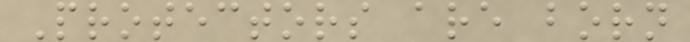Protectors are born
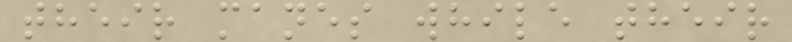their manes while their
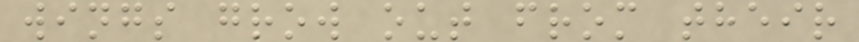wings grow out from their
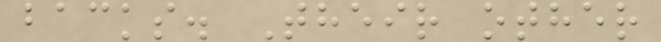backs. Their other
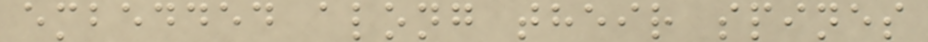embedded along their spines
